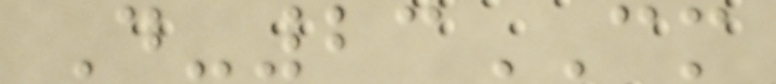D-23CM
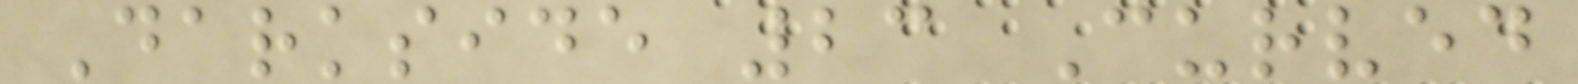Darkside 23 Curved
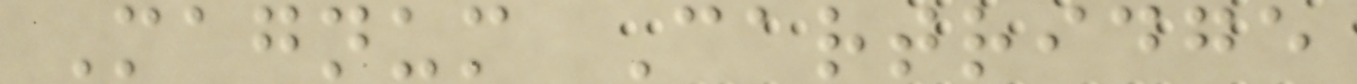Magnum Cartridge
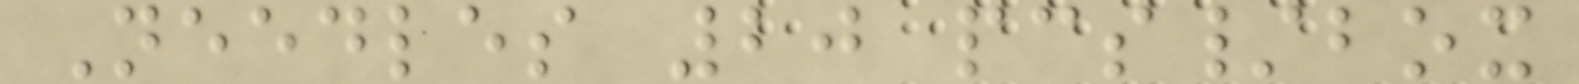Needles 20 pcs/box
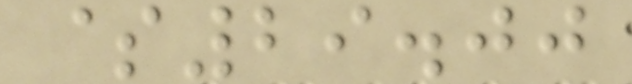$29.00
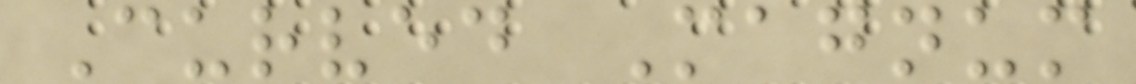Curved Magnum
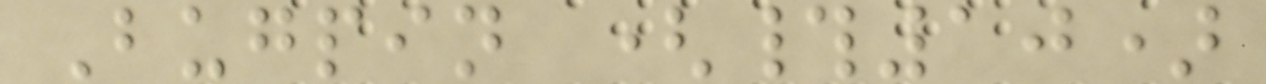Bugpin (#10)
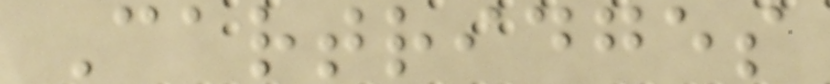Cartridges
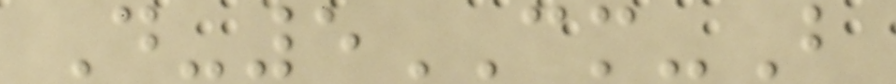D-5CM-B
